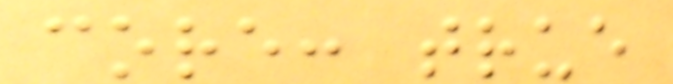core: true
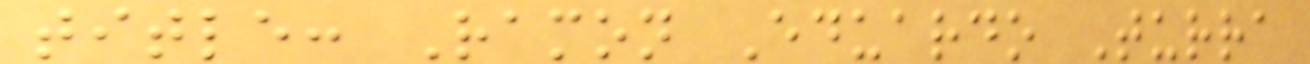title: Ramon Eduardo Turra
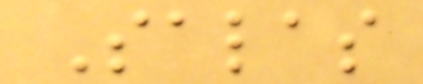Salas
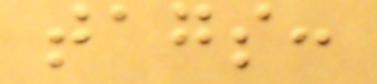tags:
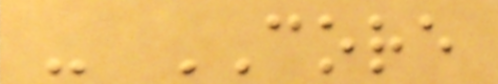- CORE
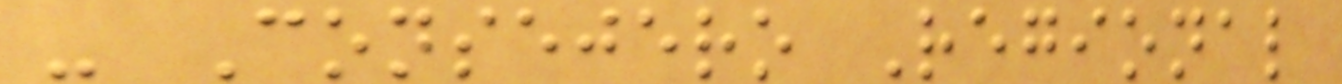- Consejero Regional
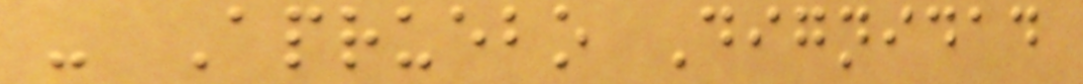- Apruebo Dignidad
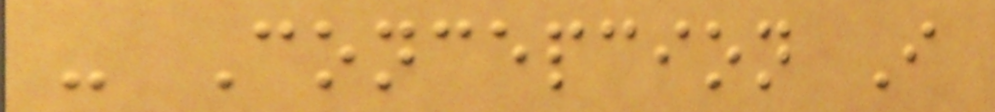- Concepcion I
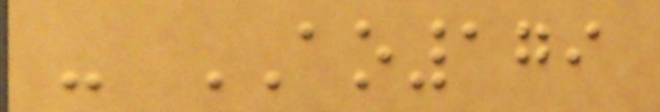- AO179
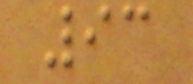93
